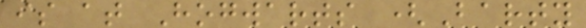is at Hogwarts (Barty
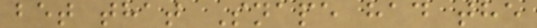bet that Snape had the
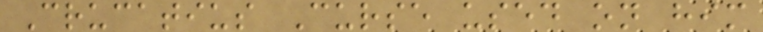Crucatius Curse used on him
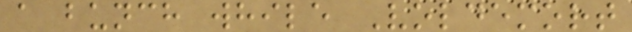a bunch while Voldemort
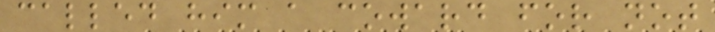called him a coward for not
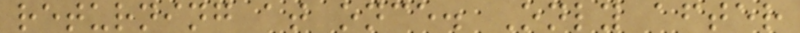returning at once. Only after
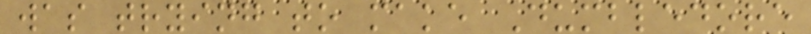was trying to make Dumbledore
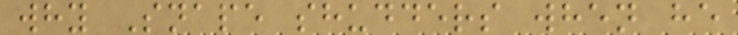why Snape shudders when he
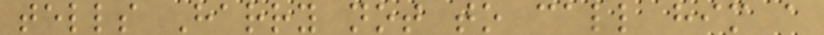tells Harry not to call him a
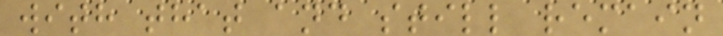with that and still remain
